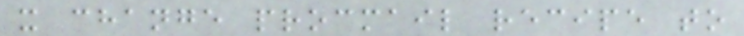x change procmail recipe to
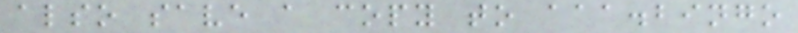also save a copy to aaa.bingo
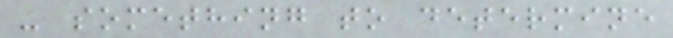- something to determine
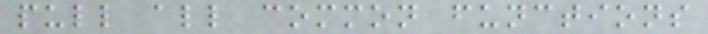pull all common functions
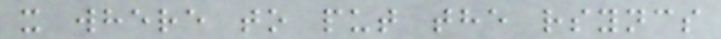x where to put the rsyncs
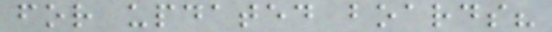for updated boards?
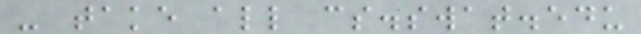- take all cs.swat.edu
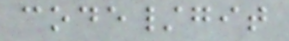code/git
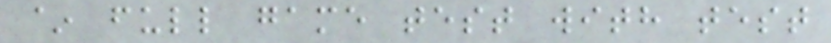~ full game test with test
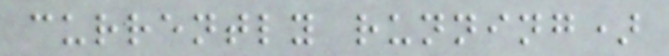currently running)
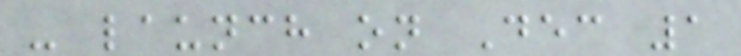- launch on Dec 1
